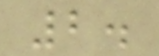2.
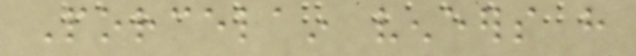Porcelain veneers have
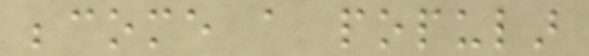become a popular
